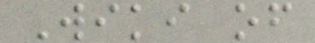Wiki of
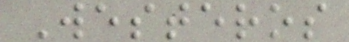Westeros
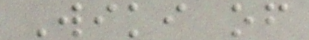Wiki of
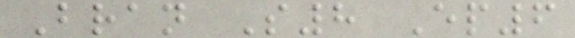Bran S8 Ep6
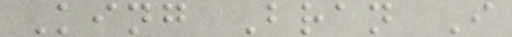King Bran I
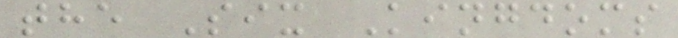the Six Kingdoms
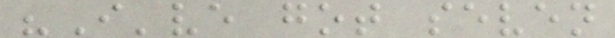"I've got seven
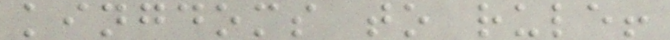kingdoms to rule!
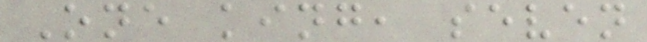One king, seven
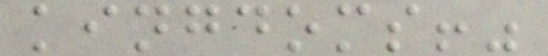kingdoms!"
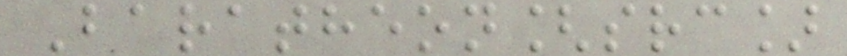Baratheon[src]
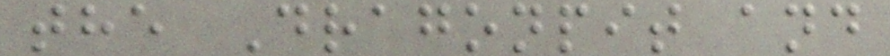the Dragonpit and
